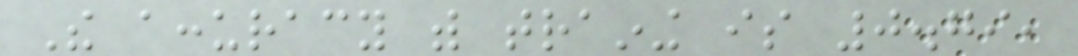The accuracy with training is 0.79,
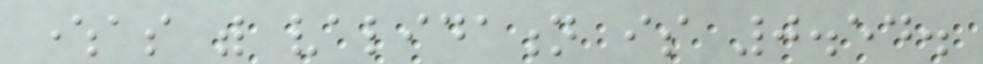whereas with validation is 0.54.
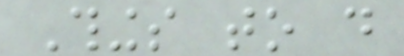Things to do
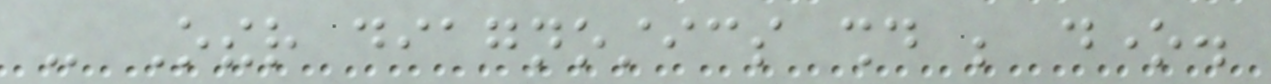- Other diagnostics should be done.
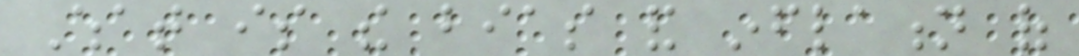What is the bias and inflation of
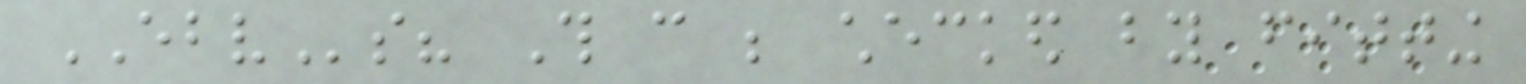EBVs? This can be checked by fitting
